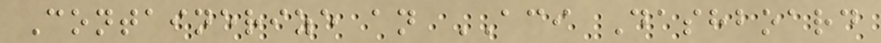Containerize an ACI Dashboard
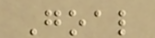Goal
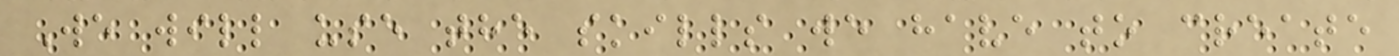We will use the skills we have to create
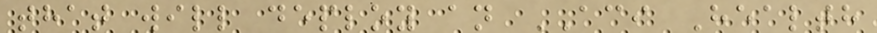that will deploy an ACI Health
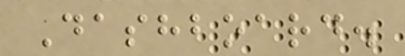Dashboard.
